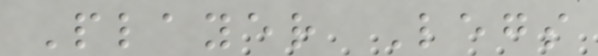Player Legs
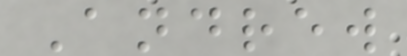Andrew
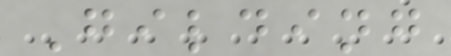Gilding
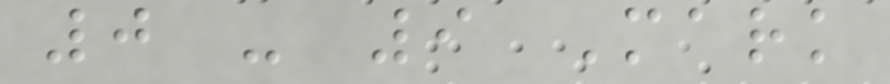0 - 9 Mark
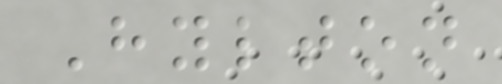Hylton
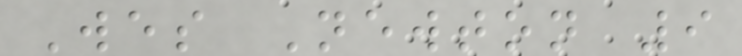Wes Newton 9
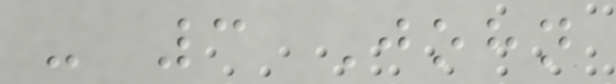- 3 John
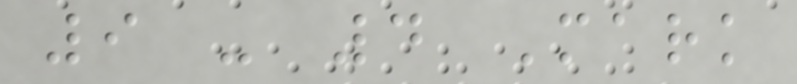9 - 4 Mark
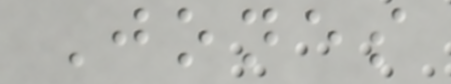Jones
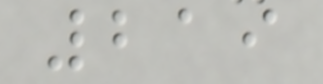219
